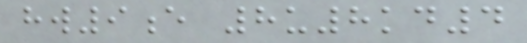hw9e 8u8kd4
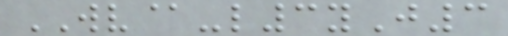WV@-l3yJ3
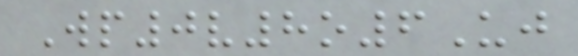Wp0v8o6Uj
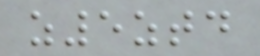z5ztd
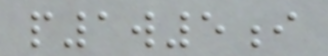p1w5i
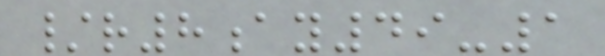/r8ay49-1
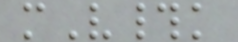mV#k
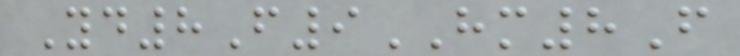Yd8F9HM8F
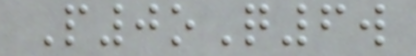P0oQ6w
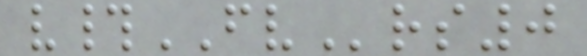v#FVrs0
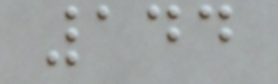144
